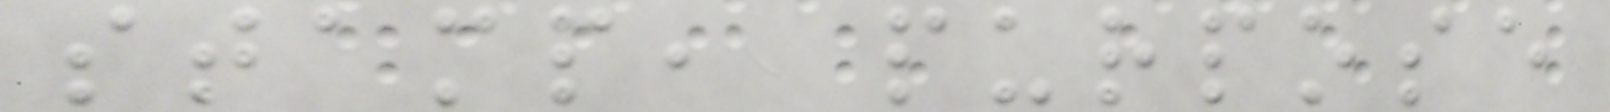stamp, purpose
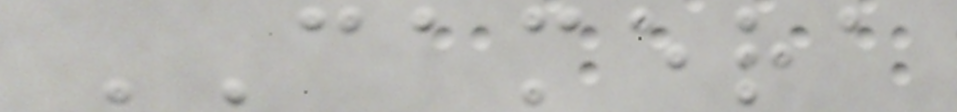CAMERA
